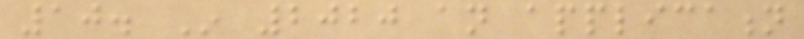10. In 2020 an application
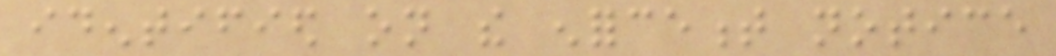identified on the enforcement notice
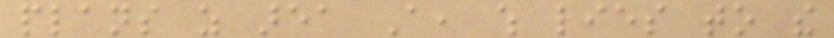plans as area A, which lies to the
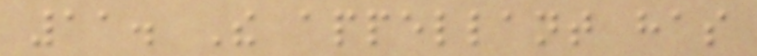11. The appellant has
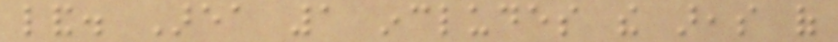land. Area 1 includes the areas of
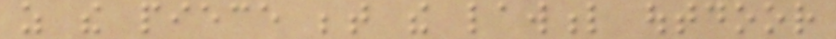as the piece between the lawful outdoor
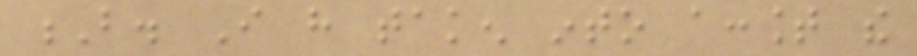B. I have taken into account the
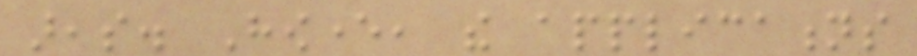areas. However, the applications
